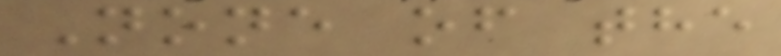None of the
